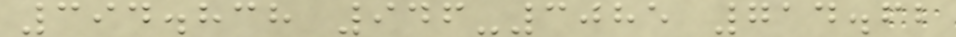394.838 946-3085 714.62
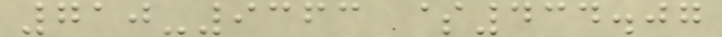710-9363 $434.07
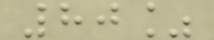80%
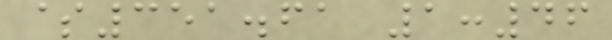$351.61 1:46
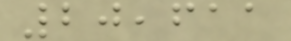20,611
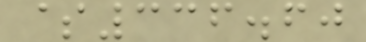$336.60
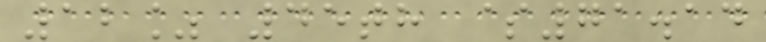12% 45th $71.14
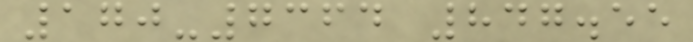170-7364 847.55
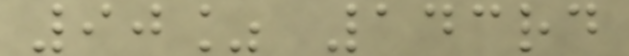90% 143rd
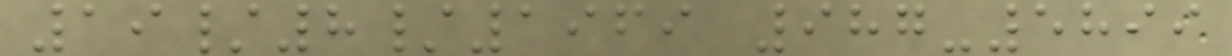19/8/1969 987-5899
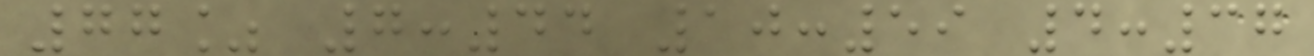77% 7:44 10:59 4:37
